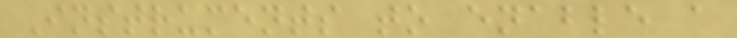Instruments to enable a
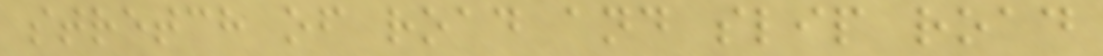stretch of road and slip road
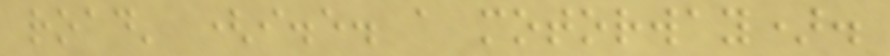road' (i.e. a motorway).
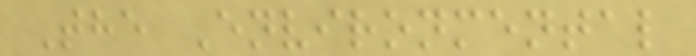The Environmental
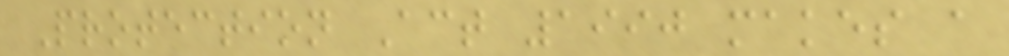Protection Act 1990 makes a
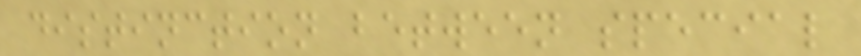distinction between special
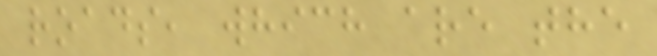roads, which are the
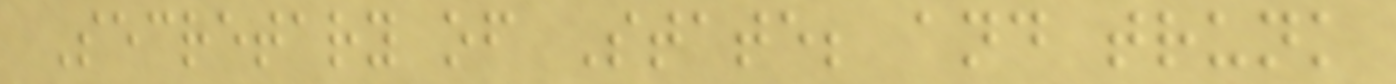Secretary of State; and trunk
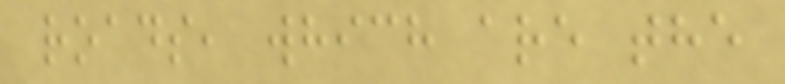roads, which are the
